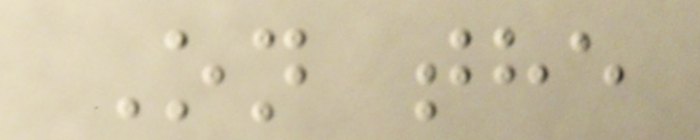On the
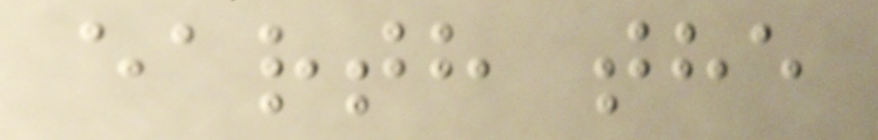earth the
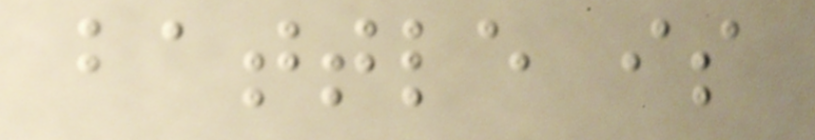battle is
